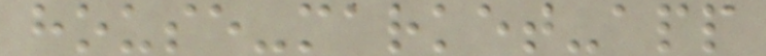house-market-app
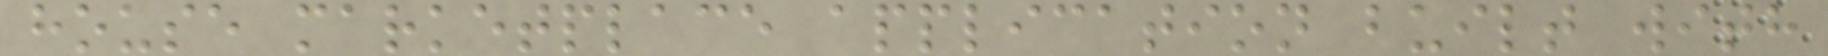house marketplace application built with
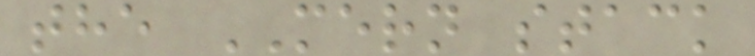the MERN stack
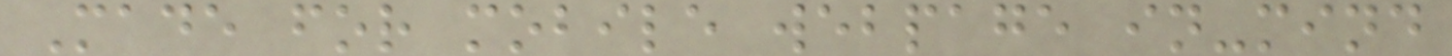Made for mobile webpage in-mind
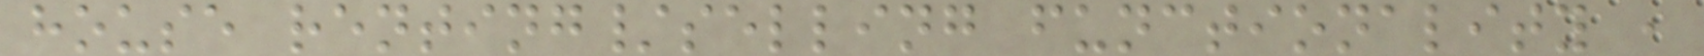house renting/selling functionality ,
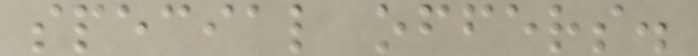special offers.
